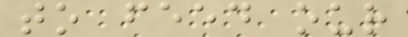to feed our
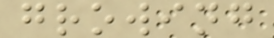growing
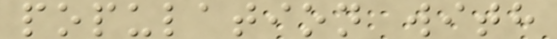population with
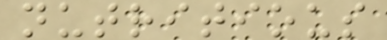nutritious
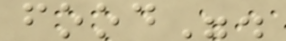food".
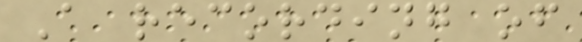A recording of
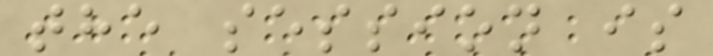the session is
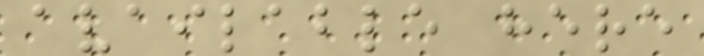available here
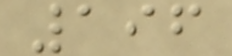196
